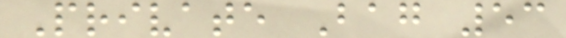Private Bag 53
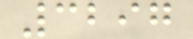3297
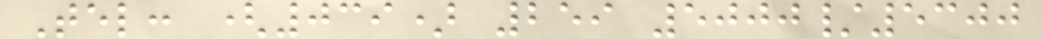Tel: (039) 259 5000/5300
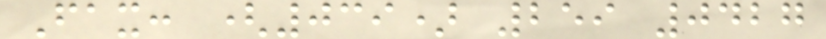Fax: (039) 259 0427
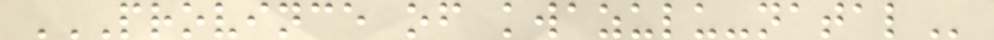PROVINCE OF KWAZULU-NATAL
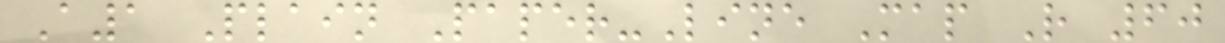A1 Plain Paper-Line Map R 60
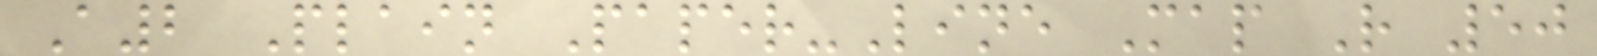A2 Plain Paper-Line Map R 50
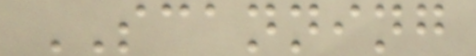SCANNING
